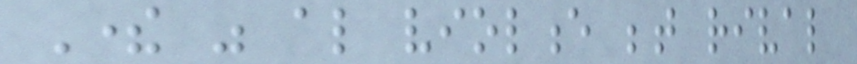There was also violence between rival
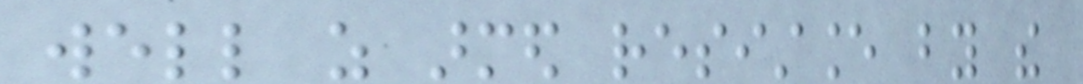well as armed resistance by the
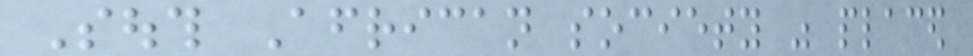South African society was placed
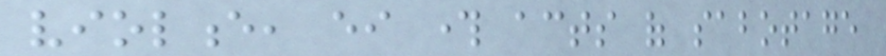violence, either through acts of sabotage
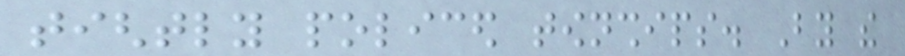tightly policed townships. By the
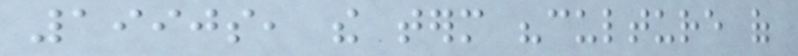1990s, the term "culture of
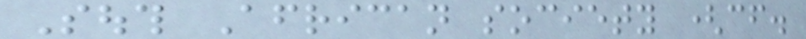South African society (cf.
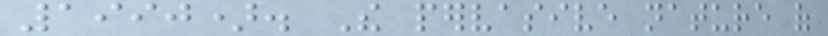1990). The pervasive nature of
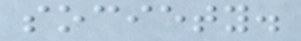society.
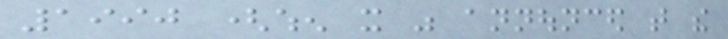1990 (when it was announced that the
